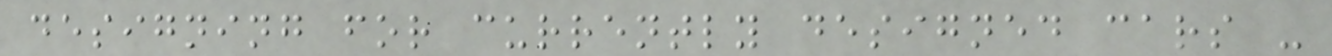designing for currently designed cars -
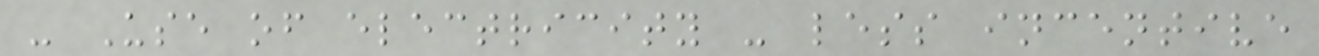- Use of electricity - less incentive
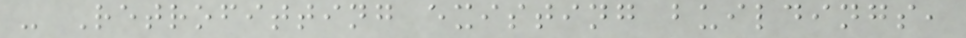- Retrofitting existing buildings,
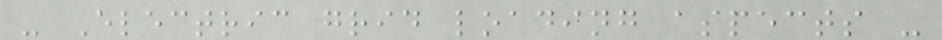- Electric grid loading aspects -
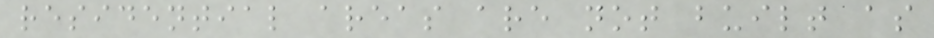residential areas are not built as
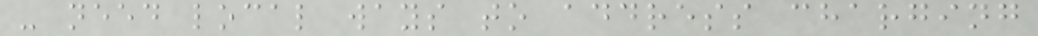- need local ways to address charging
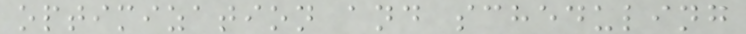optimization and scheduling
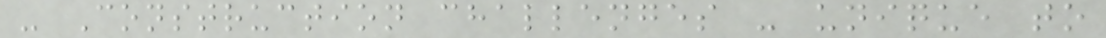- Construction challenges - unique to
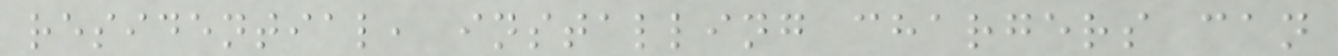residential, installing chargers can
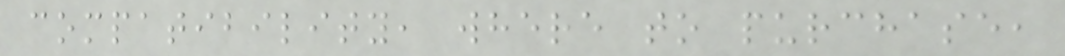compatibility, where to purchase,
